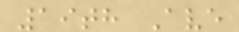19th Ave
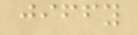jiffy
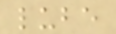lube
